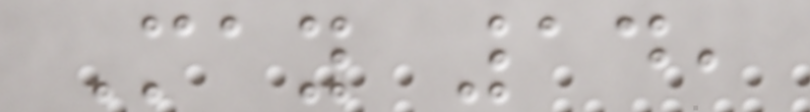May 14,
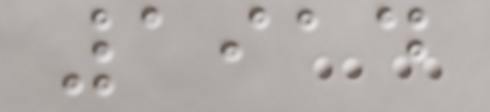1914
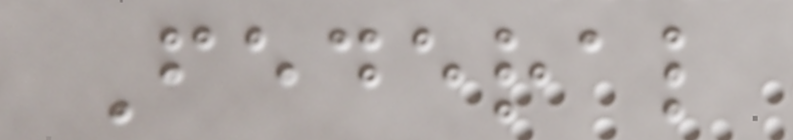Federal
